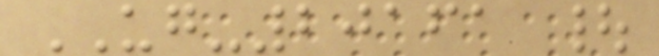UG-20161 |
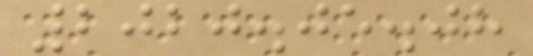2020.05.08
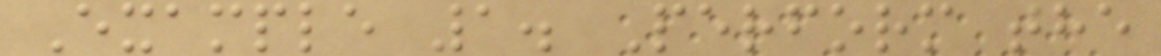Example 1. Perform the
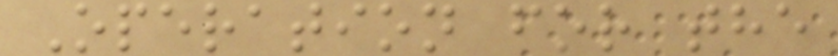Operation for the
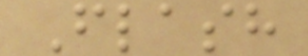Flash
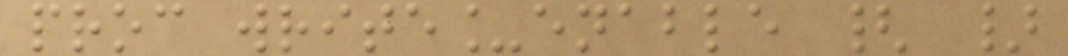proc write_enable { }
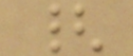{
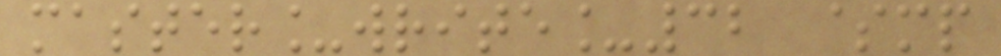master_write_32 $mp
